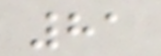81
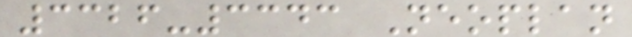3326-3343 Neoplan
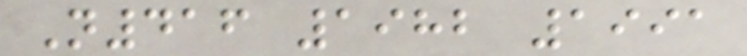N416 1982 1991
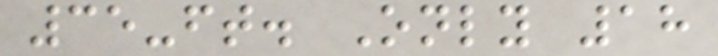35-ft. Only 18
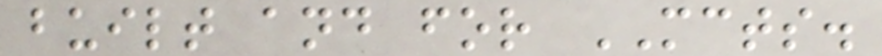built and for MCTS.
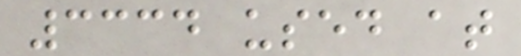3334 used at
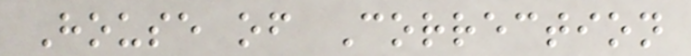House of Correction
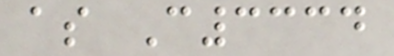as C3334
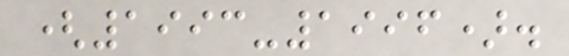(1993-1996).
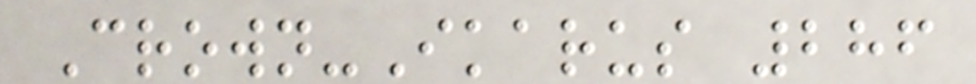Crown-Ikarus 286
